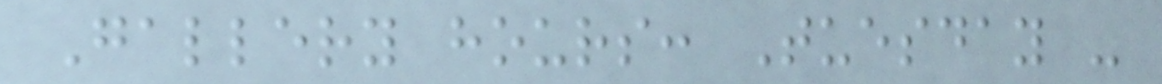Gallery hours: Tuesday -
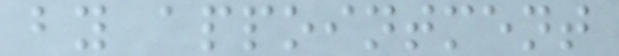by appointment
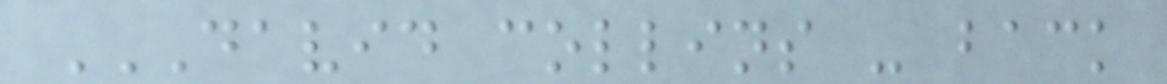DAVID COLLINS - BACK
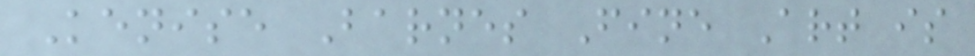Kenise Barnes Fine Art is
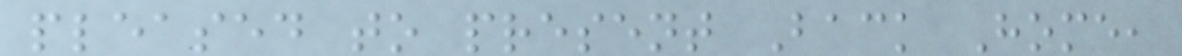pleased to present Back Home,
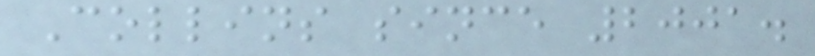Collins since 2001.
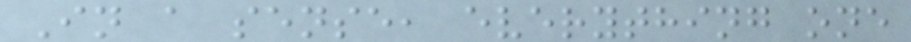In a sense, everything one
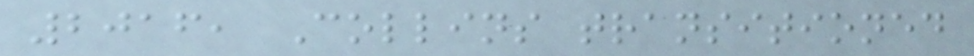2016, Collins transitioned
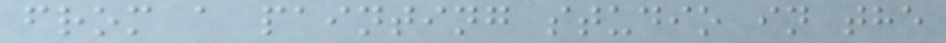from a painting studio in the
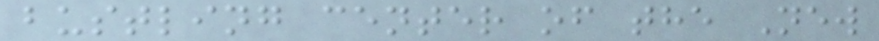bustling center of the New
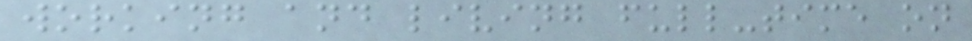working and living full-time on
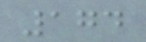174
